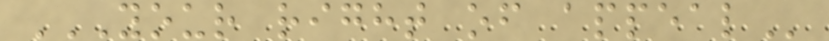YOUR RIGHT OF APPEAL
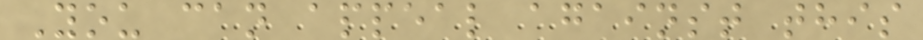You can appeal against this
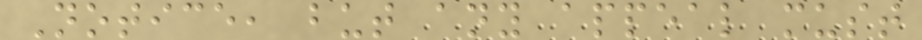Notice, but any appeal must
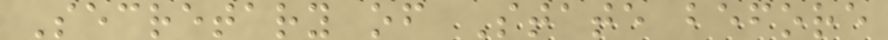Secretary of State before
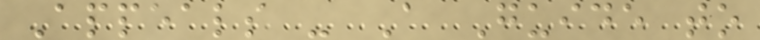Appeals - A Guide to
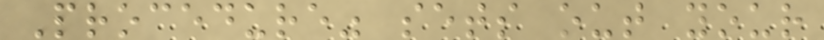Procedure" sets out your
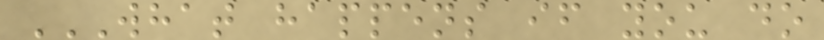WHAT HAPPENS IF YOU DO
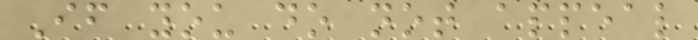If you do not appeal
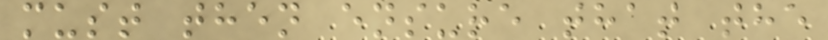must then ensure that the
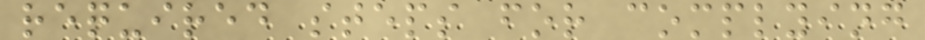required steps for complying
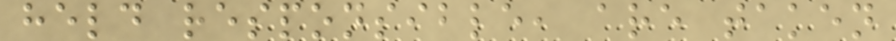held responsible, are taken
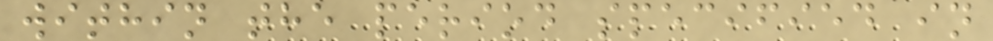within the period specified in
